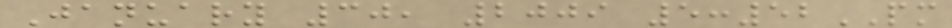January 30, 2009 5:52PM
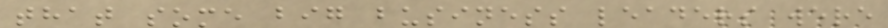that some big business leaders were
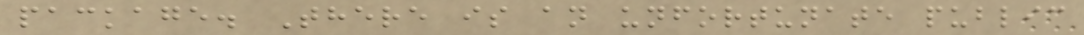package. There is an unfortunate public
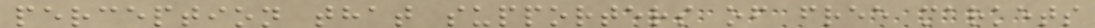perception that supporters of free markets
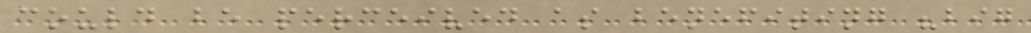could be perceived as benefiting "big
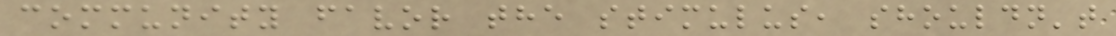community favor the stimulus, shouldn't
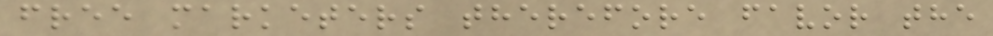free marketers therefore favor the
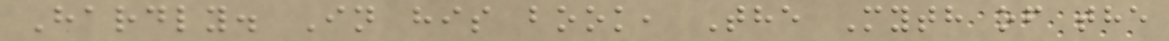Hardly. In his book, The Myth of the
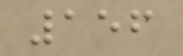156
